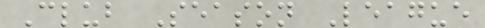Club Season League
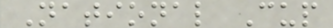National Cup
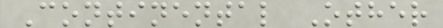Continental Other
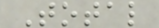Total
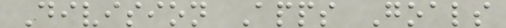Division Apps Goals
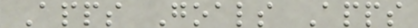Apps Goals Apps
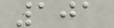101
